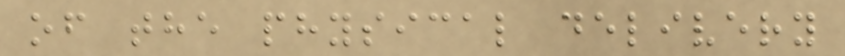of the physical delivery
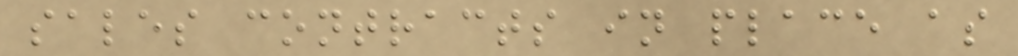sales contracts in place as
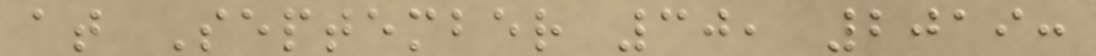at September 30, 2019:
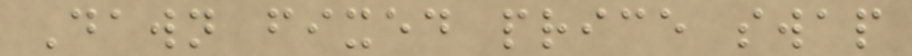Dawn fixed price swap
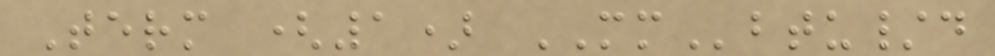Term (1) MMbtu/d
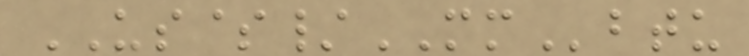US$/MMbtu
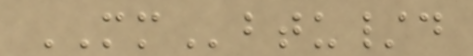MMbtu/d
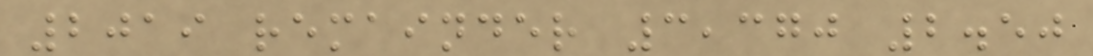2019 remainder 3,370 2.50
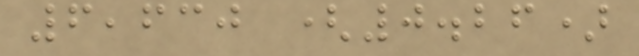6,630 (0.26)
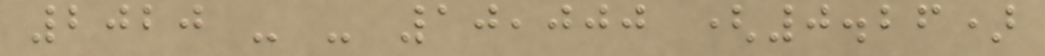2020 - - 10,000 (0.26)
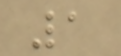1
